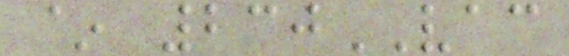~ 230VAC
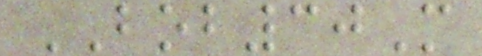BOB30M
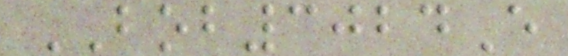BOB3024E
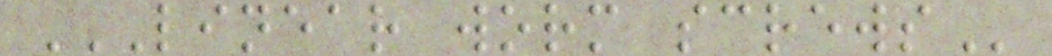LINEAR WORM SCREWS
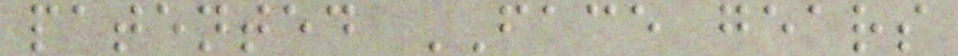patented FACE gears
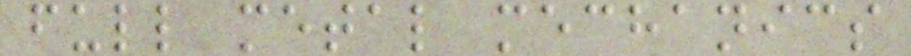full metal mechanics
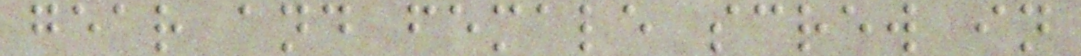gear and female screw in
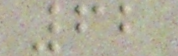62
